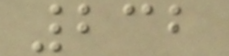232
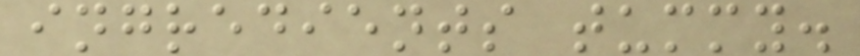ingredients tummy.
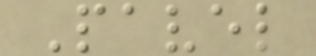Pavel
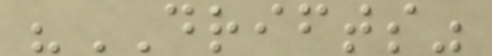"DRIFTS"
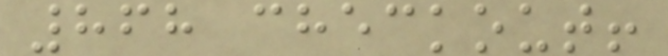868 checkout!
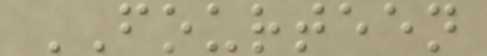FOURTEEN
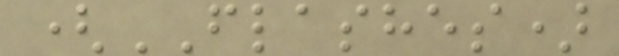(FLASHES)
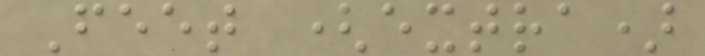Feet (extra)
